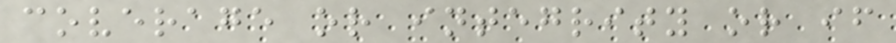coverage or integrity or if
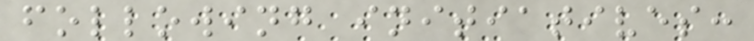following initiatives:
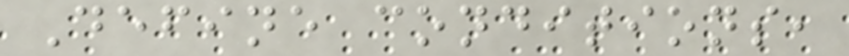Define conditions,
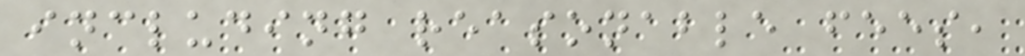including reasonable fees,
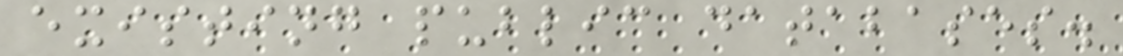existing public databases.
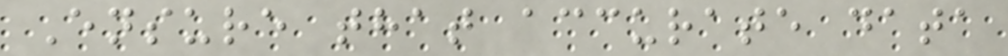Ensure that accurate data
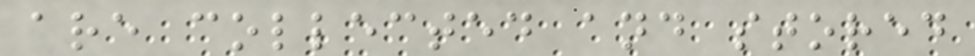are collected and stored
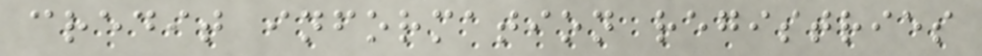credit information registries
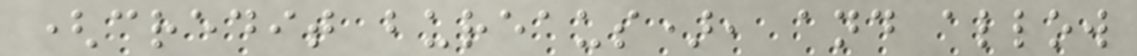(credit bureaus), and allow
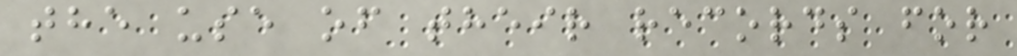the use of their records for
